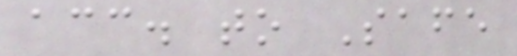acc. to Safe
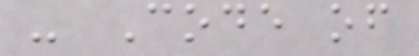- Code of
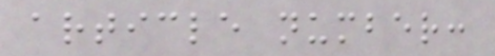article number:
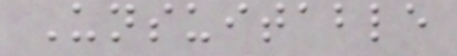Unsuitable
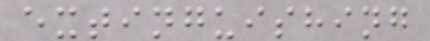extinguishing
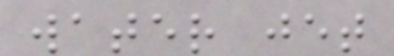water jet
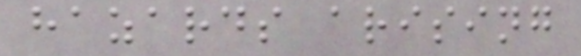hazards arising
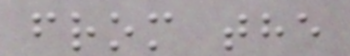from the
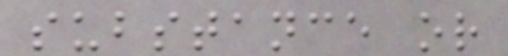substance or
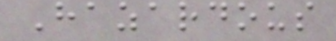Hazardous
